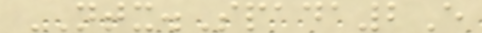NTX.Spada2E
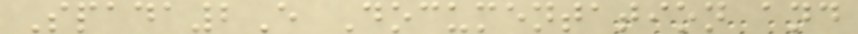Spada2E Documentation and
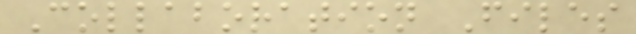Collaboration Files
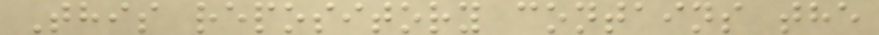This repository contains the
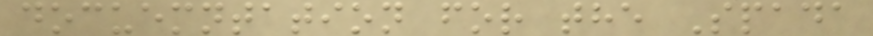docuemntation for the Spada
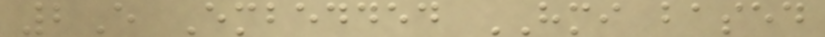2E Embedded HMI based
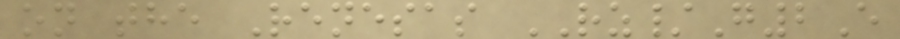on the Renesas RZ/G2E
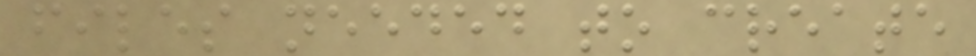files needed to create
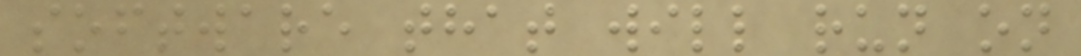software that will run on
